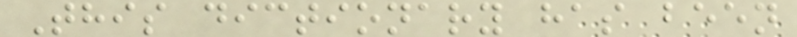This dictionary has been
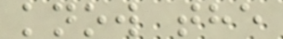know the
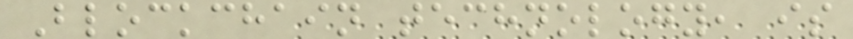Blockchain technology, is
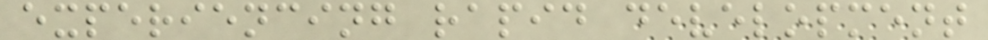experiencing rapid development
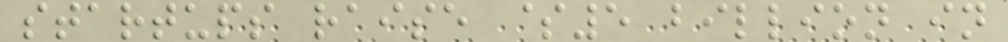startups raise $5 billion in
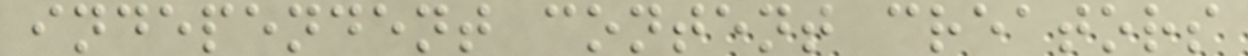independent content creators
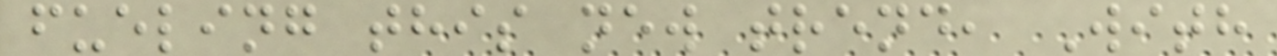fueling this new trend, With
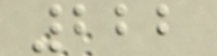222
